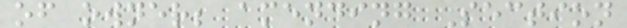of owner; amending Section
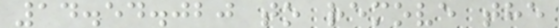14.54.020 to remove the
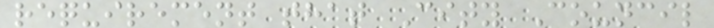requirement that City Council
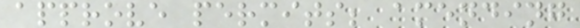approve permits; amending
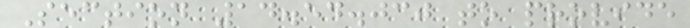Section 14.54.030 to provide
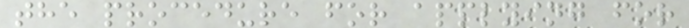the procedure for applying for
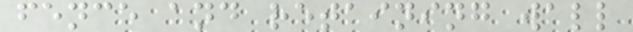fence and retaining wall
